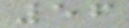56
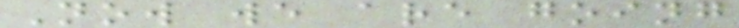Now we are going
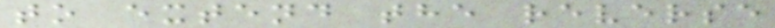to extend the reverse
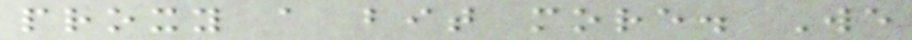proxy a bit more. We
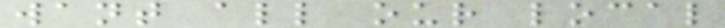want all our local
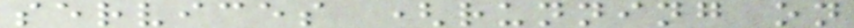services (running on
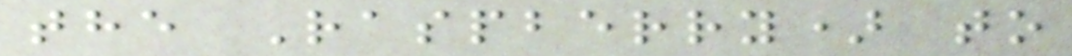the Raspberry) to
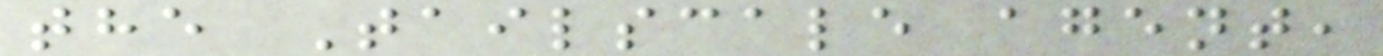the Tailscale agent,
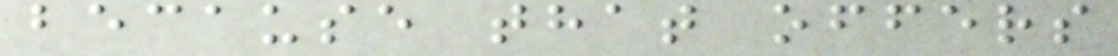because that offers
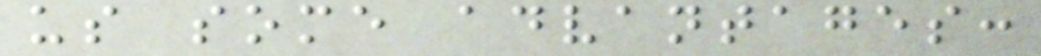us some advantages:
